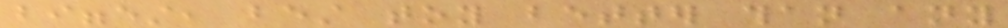biggest, best toy better than any
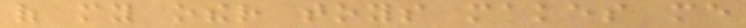of my other toys makes me
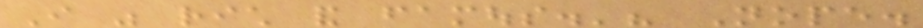I was rich and famous.'? Nope.
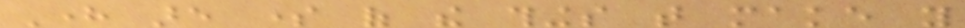Here are some of the things that make you
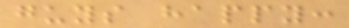guys happy:
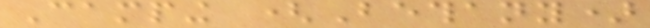Camping (Bethany)
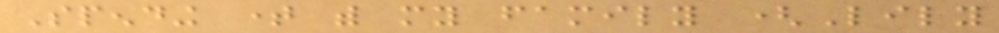Spending time with my family (Lily
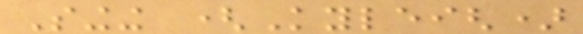Singing (Kyleigh)
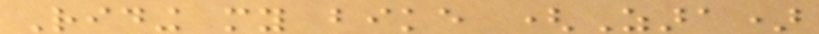Riding my bike (Zara)
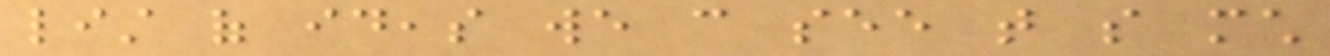list of ideas we can see that so much
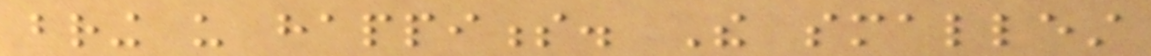bring us happiness. The smallest
